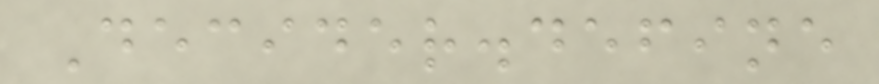Decider.define
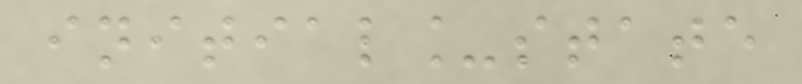initial_state
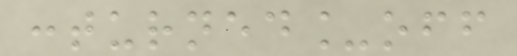:turned_off
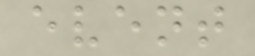event
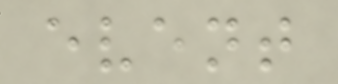event
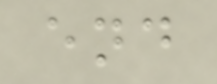end
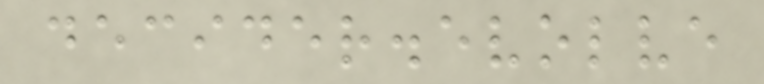decider.evolve
